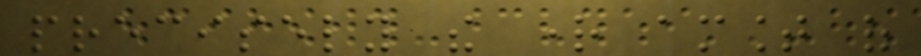precisely the right amount of
